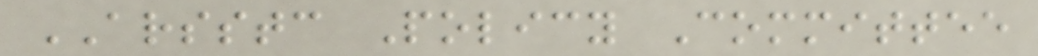ARSSTC Policy Committee
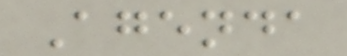Agenda
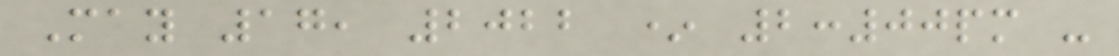May 17, 2022 * 2:00pm -
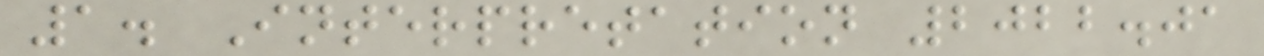1. Interpretation 2022.01
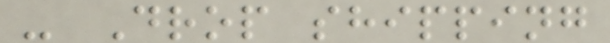- Drop shipping
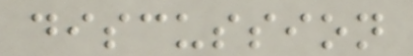discussion
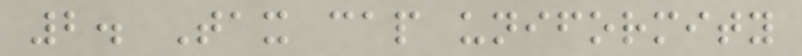2. Tax cap uniformity
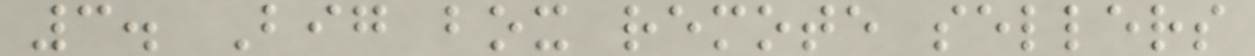3. Big box remote sellers
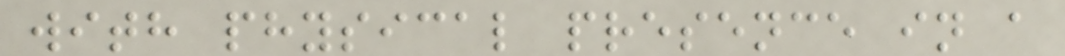with physical presence in a
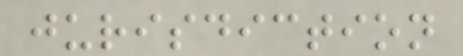jurisdiction
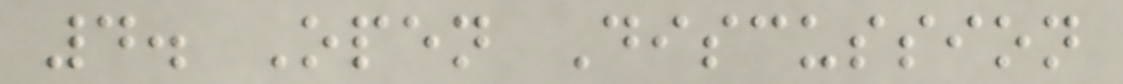4. Open Discussion
